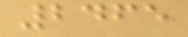2465
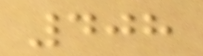408
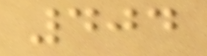404
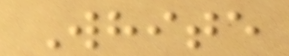White
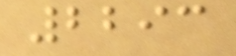2293
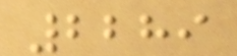2289
